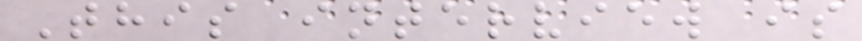This interview is
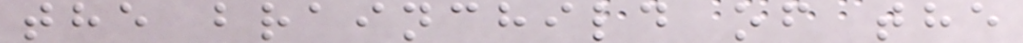the brainchild of the
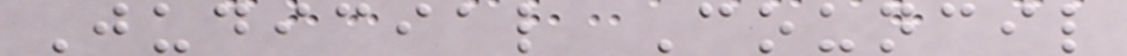Judicial Council
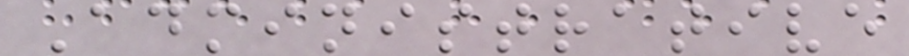Administrative
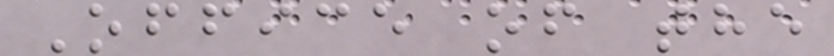Office of the
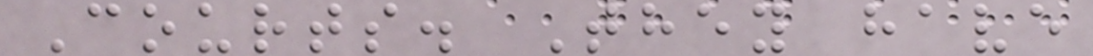Courts. They have
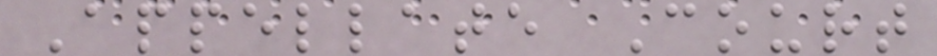Appellate Court
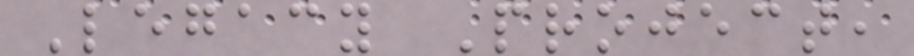Legacy Project,
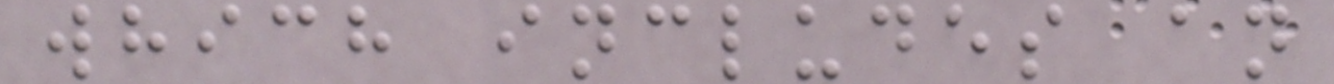which includes an
